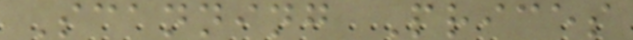Scanning Prices
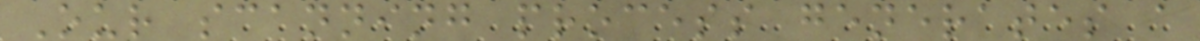Our scanning process generates a
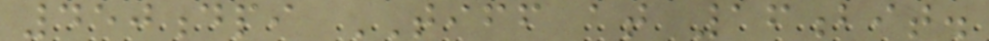450dpi TIFF at 16bit.
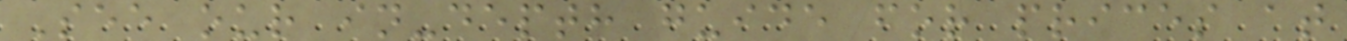See our in-depth guide for prices at
